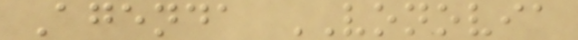Agenda VONOVIA
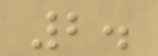2.
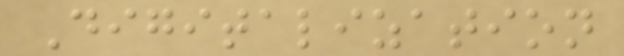Digitalization
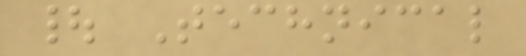| Technical
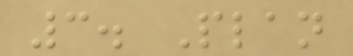3. Plan
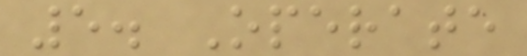5. Operate
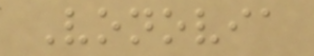Vonovia
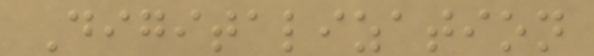Digitalization
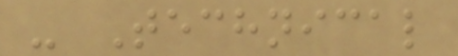- Technical
